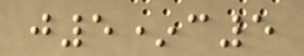j5*c5
